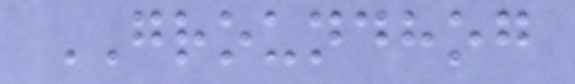GROUNDHOG
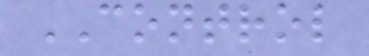CONTROL
